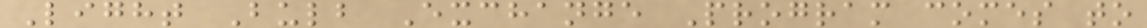Light Bulb Exchange Program comes to
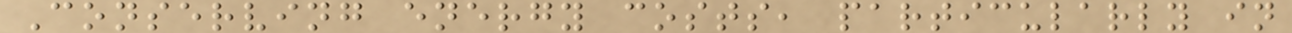Conserving energy costs, particularly in
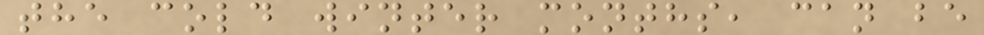the cold winter months, can be
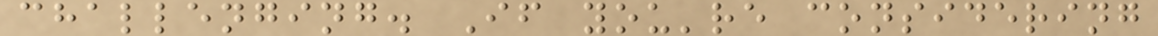challenging. If you're considering
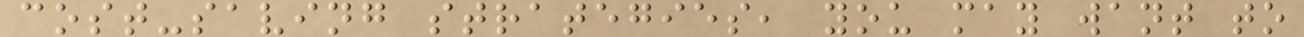cost-saving strategies, you may want to
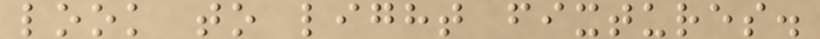look to light fixtures.
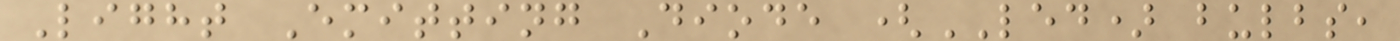Light Emitting Diode (LED) bulbs,
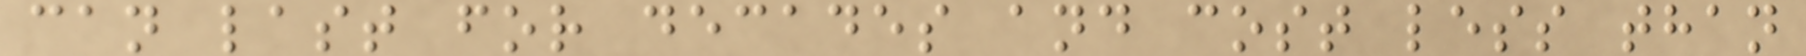can last for decades and cost less than
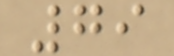79
